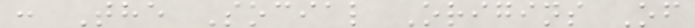: The Social Origins Of
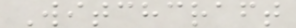Witchcraft
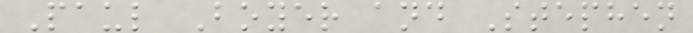Paul Boyer and Stephen
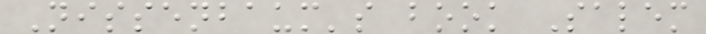Nissenbaum's book Salem
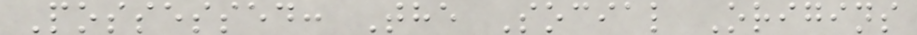Possessed: The Social Origins
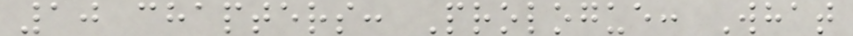10 chapters: Prologue: What
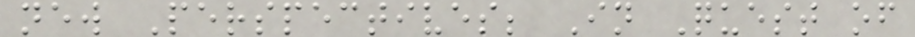new Perspectives; In Quest of
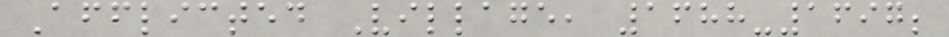Afflicted Village, 1688-1697;
